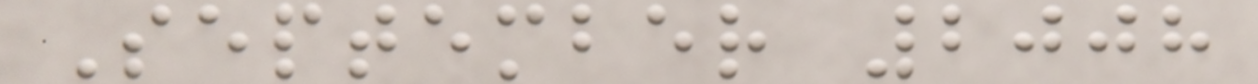September 2008
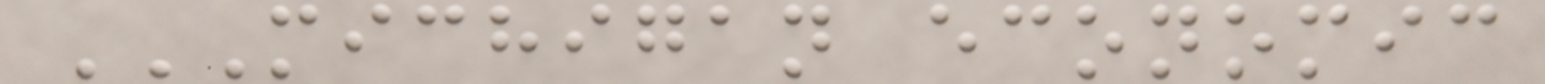MICHIGAN ECONOMIC
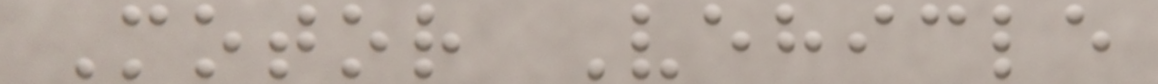Motor Vehicle
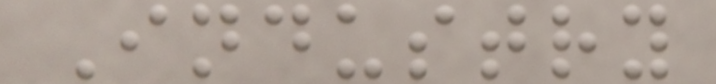Industry
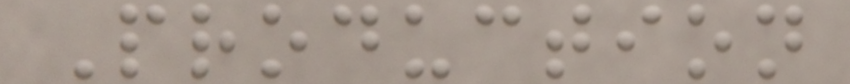Production
